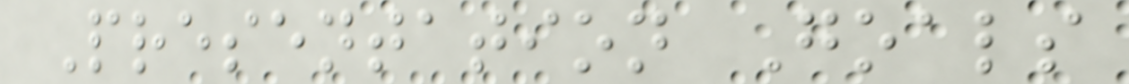Presentation Goals
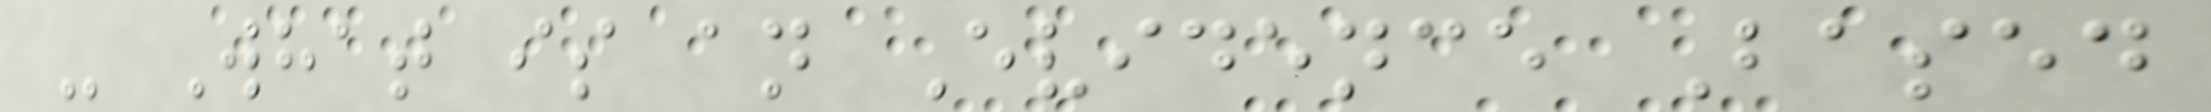- What is an Evidence Based
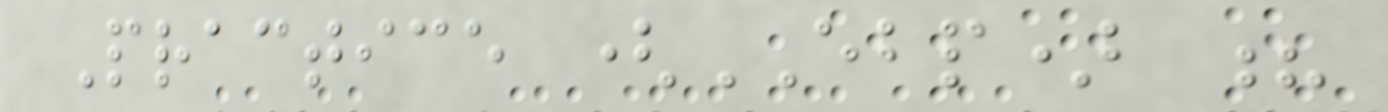Practice (EBP) ?
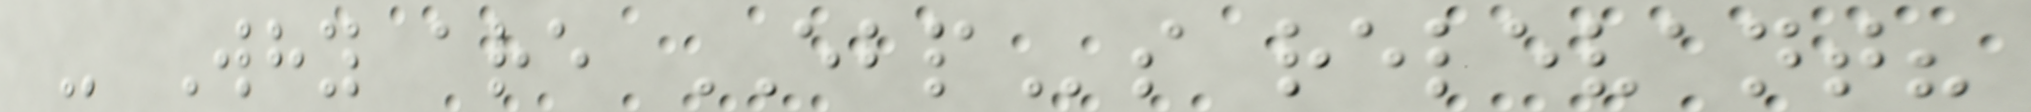- Why are EBPs relevant?
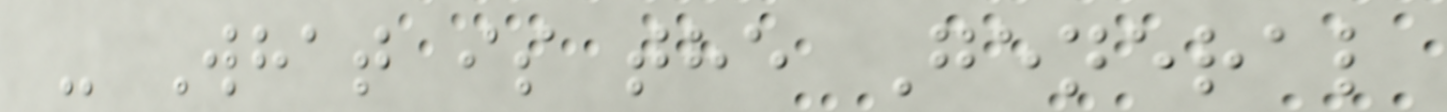- What is the General
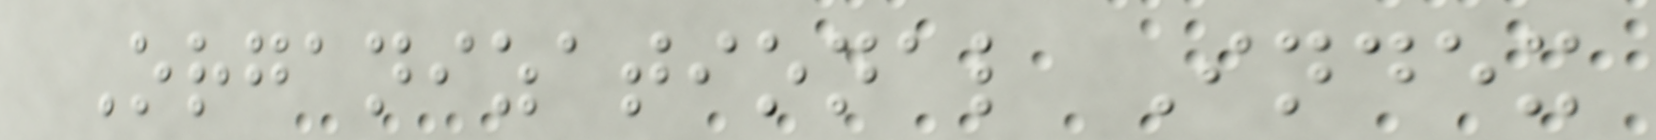Organizational Index
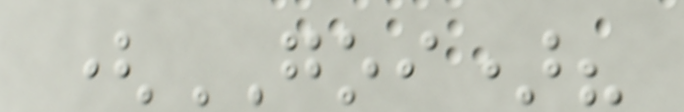(GOI)?
